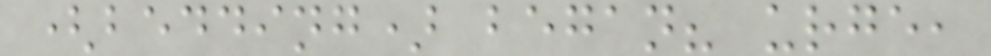(bedding) began? urge,
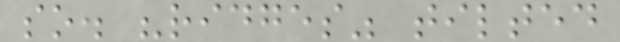so. "ridges" tilted
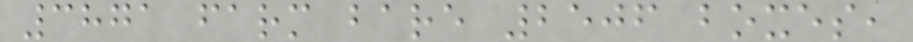3871 farm bare 2506 boxes,
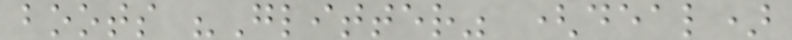boots "Glitter" (deal)
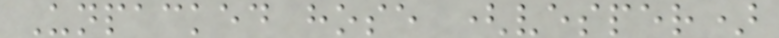Unpacked hose (vesper)
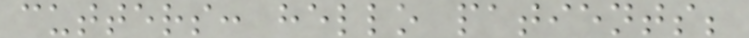cutters: hello patients;
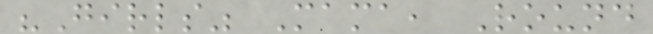"Girls" Mama, Round
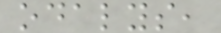odalys,
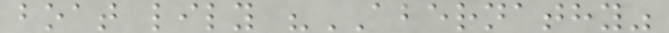boat lily "ABERNATHY"
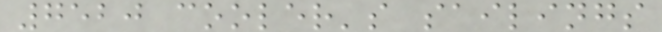7520 cooler's sailings
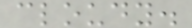cloudy.
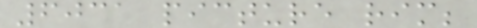6031 picture rim;
